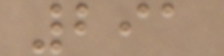291
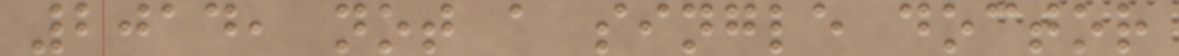2014, not a single doctor
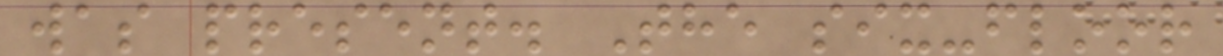was present. The six-floor
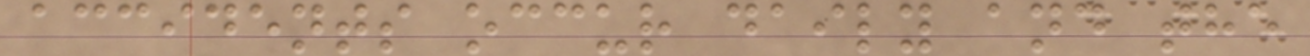accidents occur daily and the
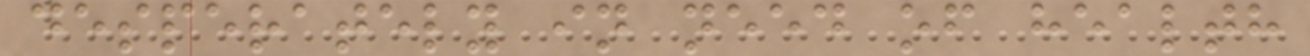desperately in need of health
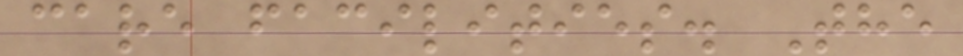care facilities. The
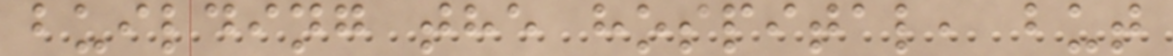building the hospital, but
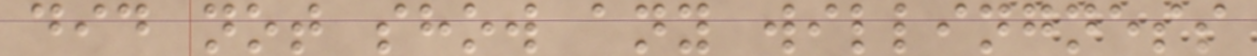did not show any willingness
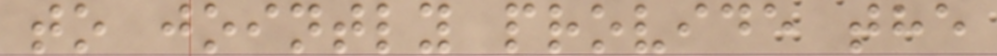to jointly provide the
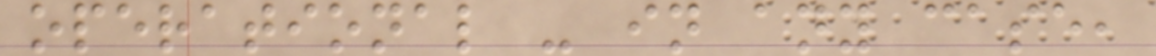operational - in any case,
